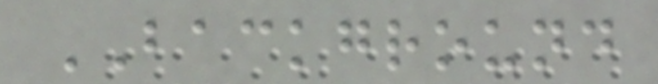BACKGROUND
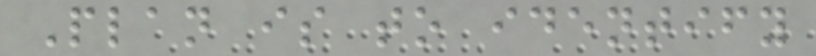Plan is to identify
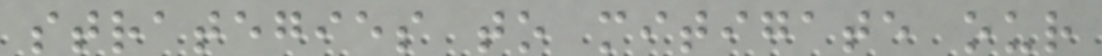strategies to mitigate our
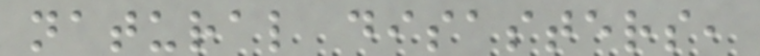natural disasters,
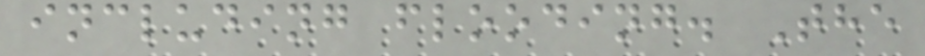including flooding. The
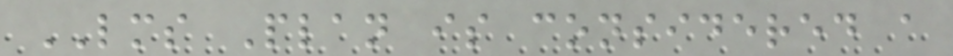LMS Plan is considered a
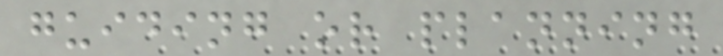guiding or planning
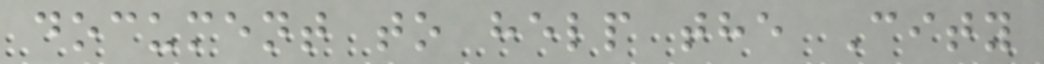document to help the City
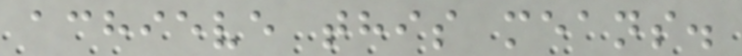achieve this means.
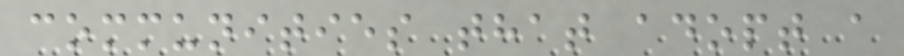communities that adopt a
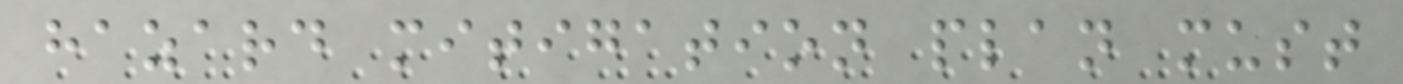hazard mitigation plan must
